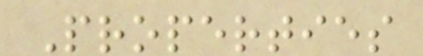Properties
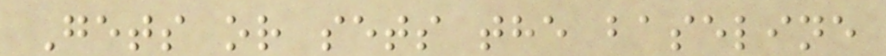Gets or sets the baseline
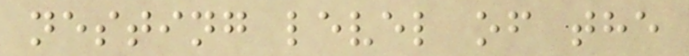nesting level of the
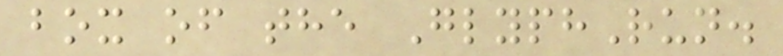box of the GlyphRun.
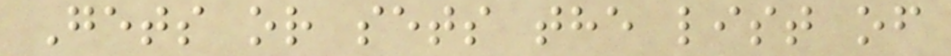Gets or sets the list of
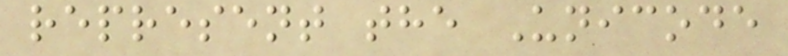represent the Unicode
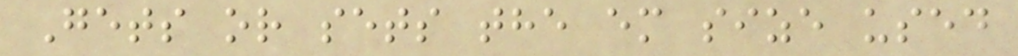Gets or sets the em size used
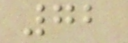72
